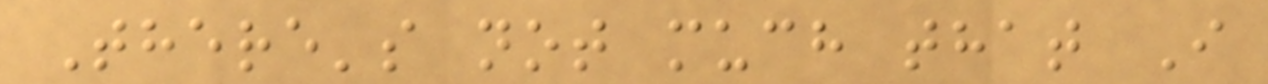There's not much that I
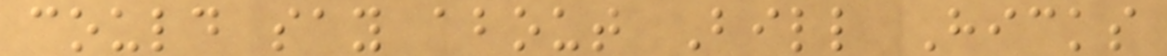could say about Bill Hicks
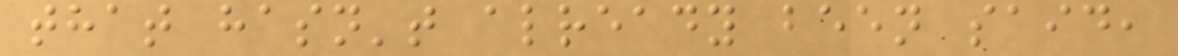that hasn't already been said,
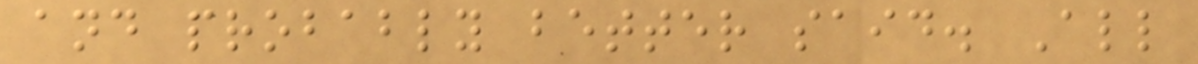and probably better said. All
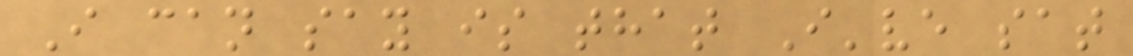I can say is that I've sat
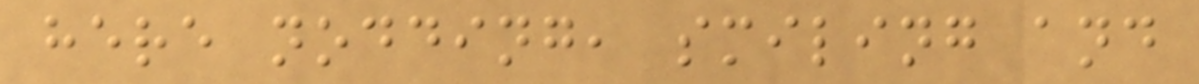here nodding, smiling and
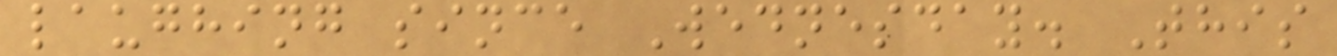laughing since Wednesday. This
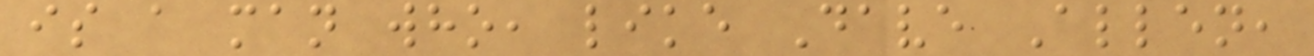is a man who, like Dave Allen,
